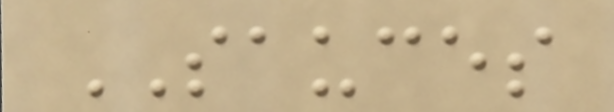SAUCES
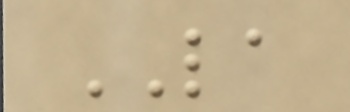LA
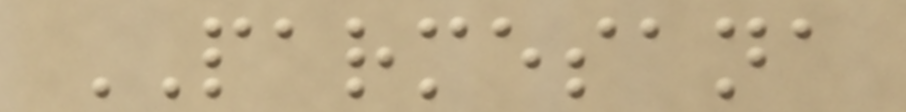PARMESANA
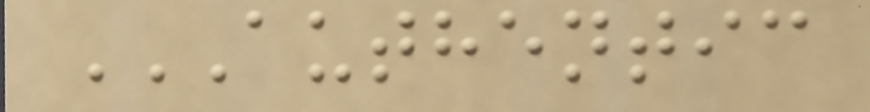AUTHENTIC
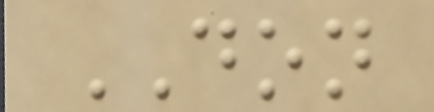DON
